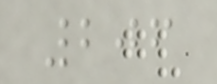206
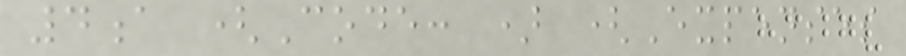4a (Code: ) (Expenses
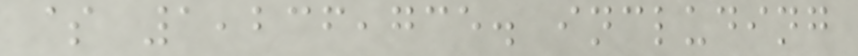$ 1,236,735. including
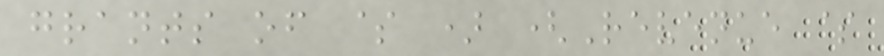grants of $ ) (Revenue $
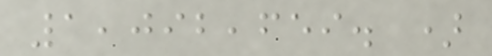1,092,659. )
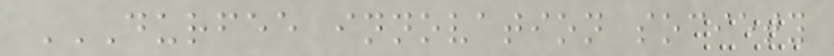DURFEE INNOVATION SOCIETY
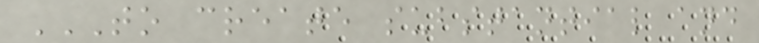TO CREATE SUBSTANTIAL AND
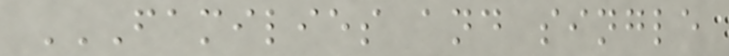FAMILIES AND SINGLE
